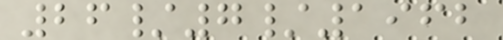26/7/1962
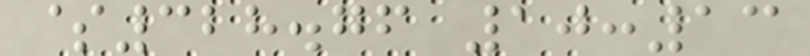$328.76 10:13
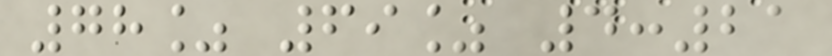78% 69% 4:21
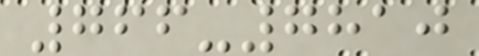766-7810
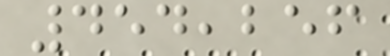454,256
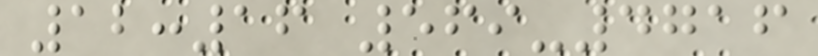12:16 569-4716
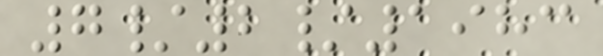7/2/1983
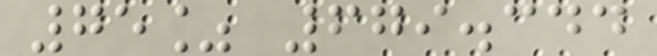75% 679.344
